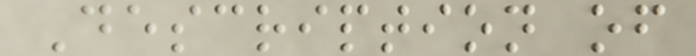Description of
